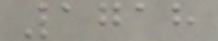1718
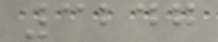3247
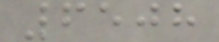6508
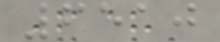6510
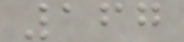167
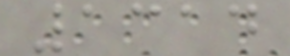1314
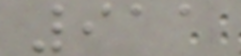911
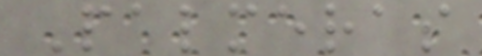Palmeras
